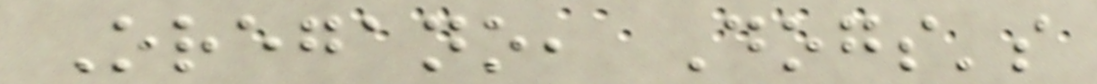Oregano, Dogs's
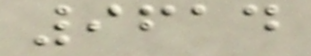9614
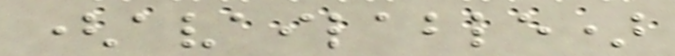(available)
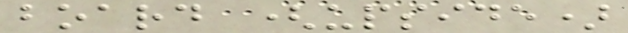board (upside)
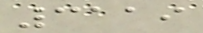3119
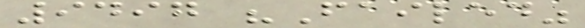9497 "Failed"
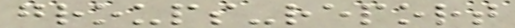groups-report
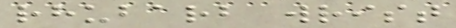rhubarb wrist
